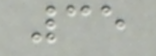35
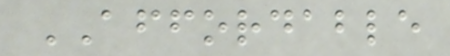AFFORDABLE
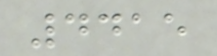4415
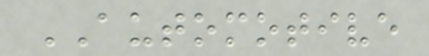AUTOMOTIVE
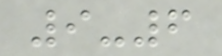9-6
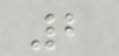2
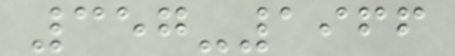357-1966
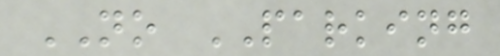NO PARKING
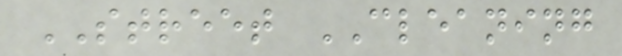STREET CLEANING
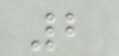2
